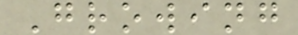Growing
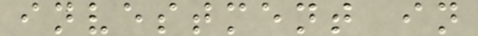investment in
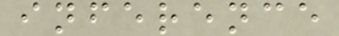inference
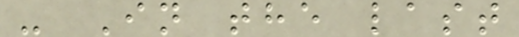- In the last
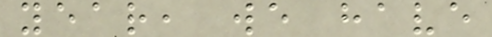year, we have
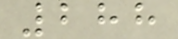288
